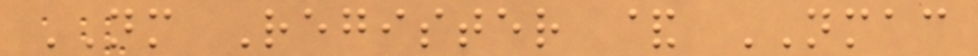NM Register & NMAC
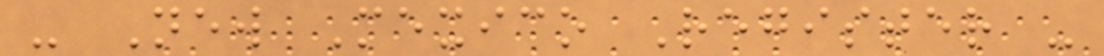- New Mexico Register -
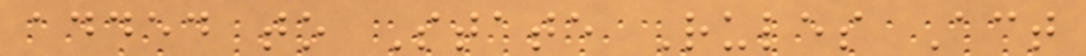added to State Rules Act
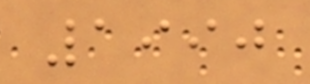1990
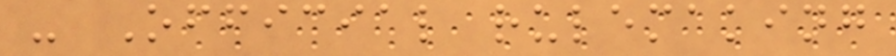- Official rulemaking
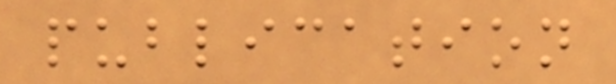publication
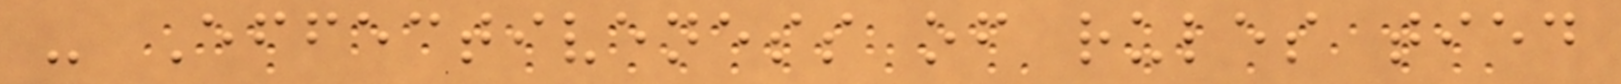- Effectiveness of rules tied
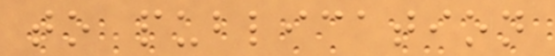to publication
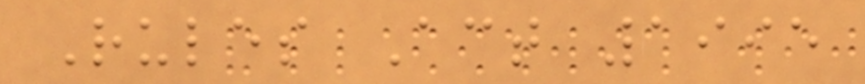Rules Act 1995
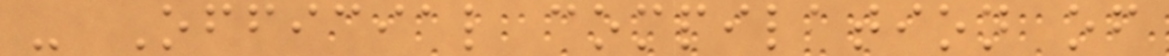- Official compilation of
